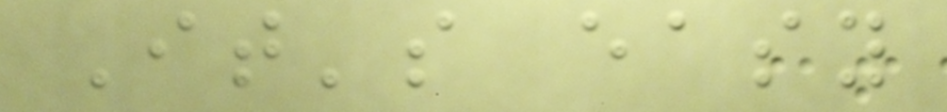It's easy
